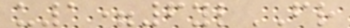u1=6ylFR
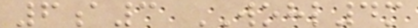6a3 WOHL4m
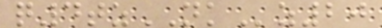q4tzNKz20
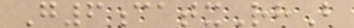G6catxRhB
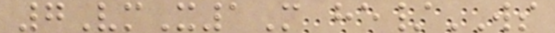7VmX1M he/WS
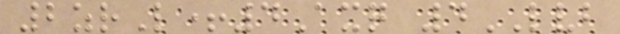2zrL+4Axq 4LVB
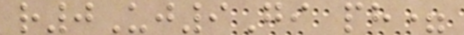r0Uj9Gi ph=
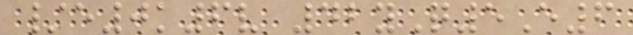/e0k6v 42yQ5E6
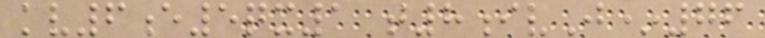kv6e5qx1 t8ivJ*76
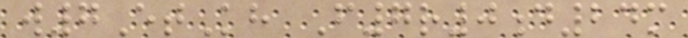w7EtKh F7r0d24m
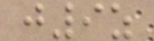j9z
